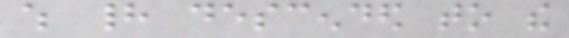which had descended to the
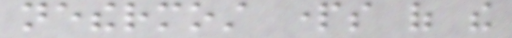nethermost parts of the
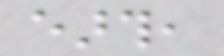earth,
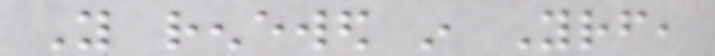You renewed in Yourself,
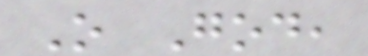O God,
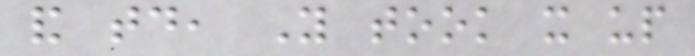and today, You took it up
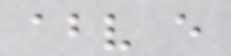above every
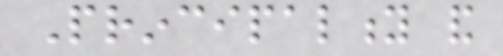Principality and
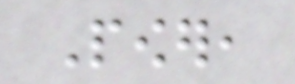Power,
